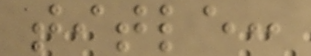title:
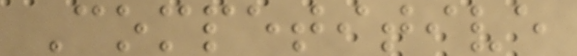Competitive
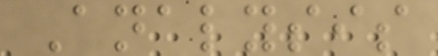Analysis
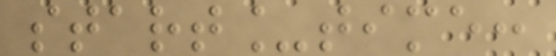start_time:
